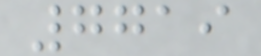7719
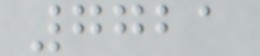7721
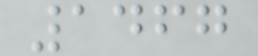1467
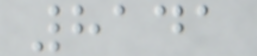8141
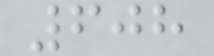608
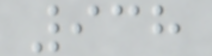938
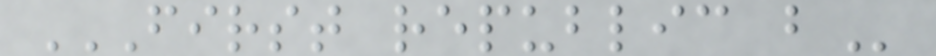FIRST REPUBLIC B
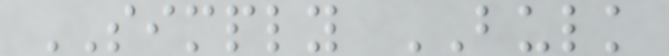SIMPLY BULK
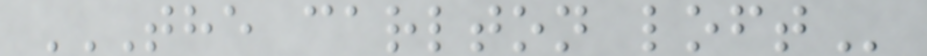THE CARLTON LOFT
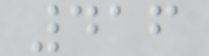416
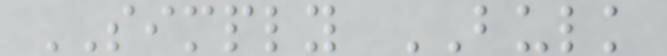SIMPLY BULK
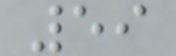59
